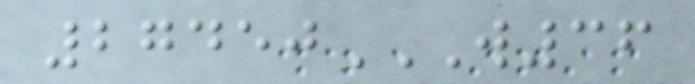27450W36
